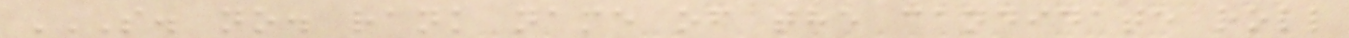S. NO. RANK NAME OF THE CANDIDATE ROLL
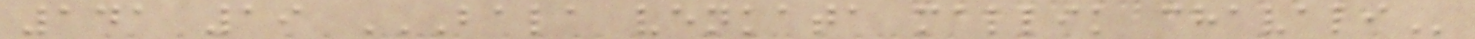141 19 BALA VENKATA MALLIK CHAVALI
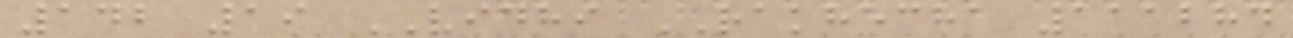142 19 VIDHI RAKHECHA 111284
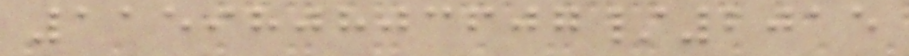115980803607/2015
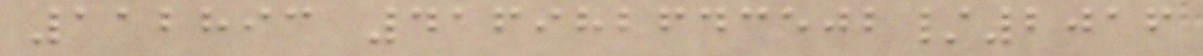112893 416982643502/2016
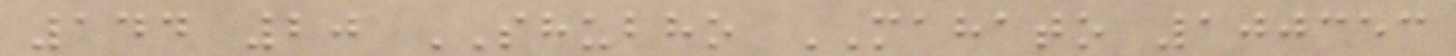144 20 SHUBHO MAHATO 100353
